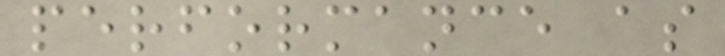performance as
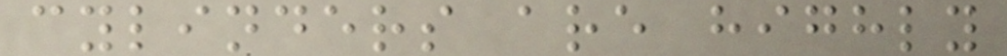cylinders are highly
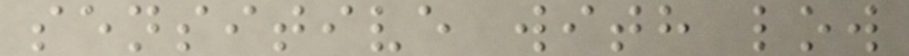sensitive with low
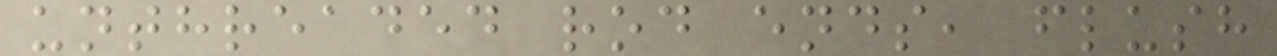unthreaded rod ends, flush
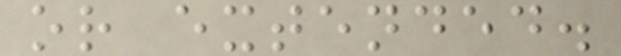or extended.
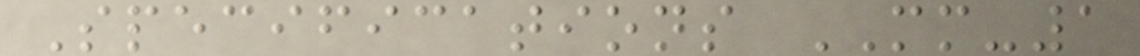Specifications MM-1
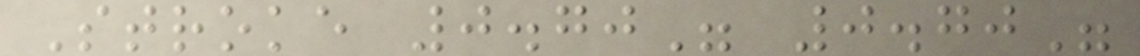Stroke 0.70" 0.70"
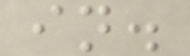in.
